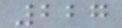227
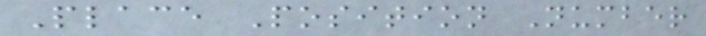Place Position Number
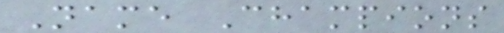Name Champions
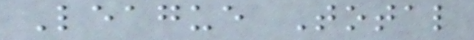League Total
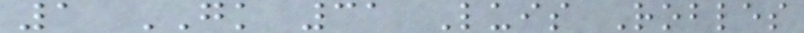1 GK 31 Luis Robles
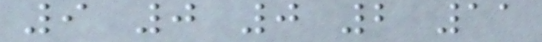9 0 0 2 11
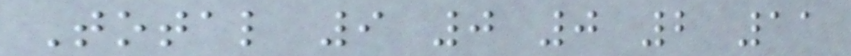Total 9 0 0 2 11
